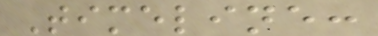Timeline:
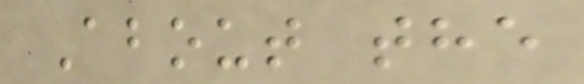About the
